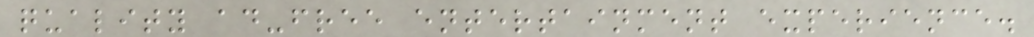quality ad-free entertainment experience.
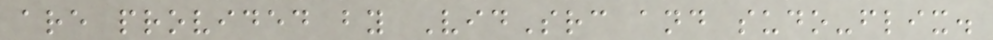are provided by VidSrc and sudo-flix.
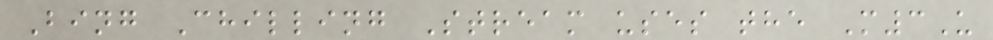Bing Chilling Stream uses the M3U
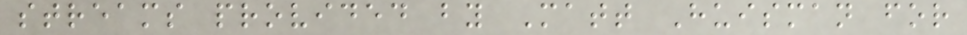streams provided by Matt Huisman for
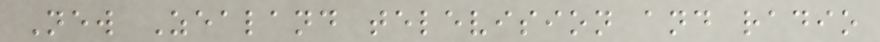New Zealand television and radio
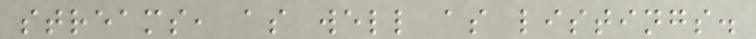streams, as well as listings.
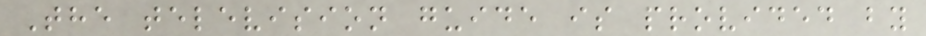The television guide is provided by
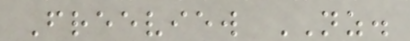Freeview NZ.
